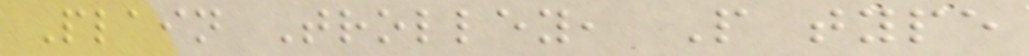Plain Trolley, P type
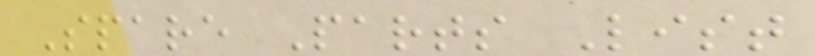Spare Parts List
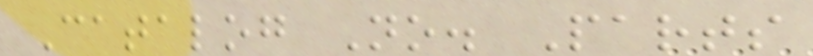Catalog No. Parts
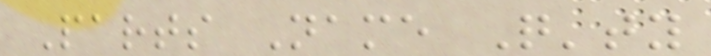Parts Name Q'ty
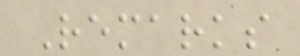Remarks
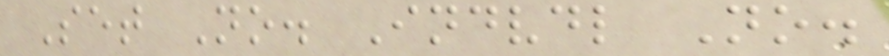Set No. Indvdl No.
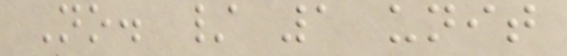No. / 1 unit
